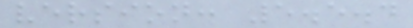version: 5.5.4
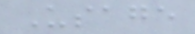Usage
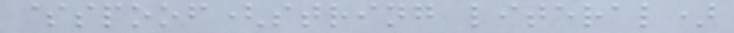$spoof(string literal)
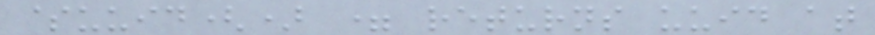$uuid() = returns uuid at
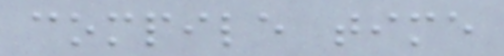compile time
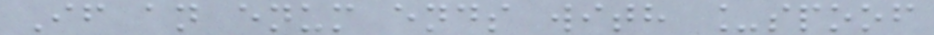If an enum ends with _spoof
